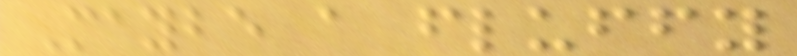Maybe a fluffy
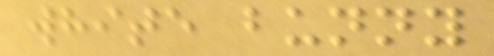white bunny
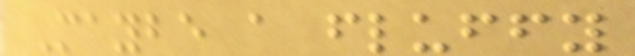Maybe a fluffy
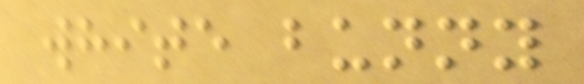white bunny
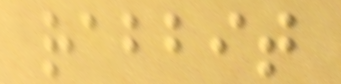rabbit
